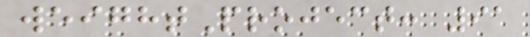weightProject: 91
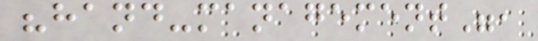"hand-management",
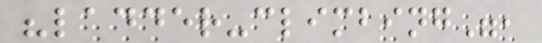"ladder-climbing",
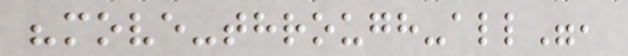"move-through-all",
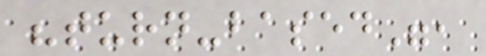"turn-based",
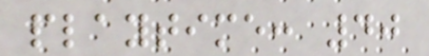playtime: 40
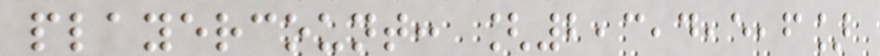playercount: [2,3,4,5,6]
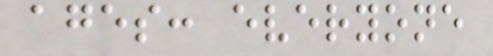ages: everyone
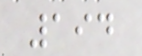194
